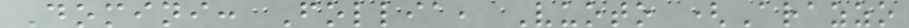Domini: Follia, Vuoto (Arazzo
